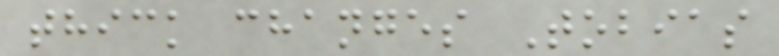thick changes Tobias
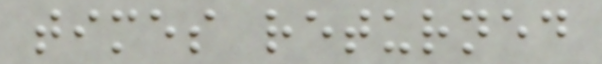times returned
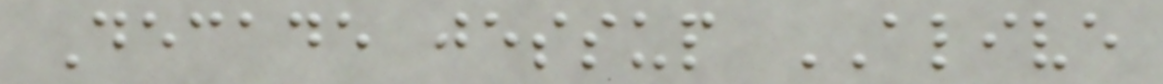Decade jessup ALIVE
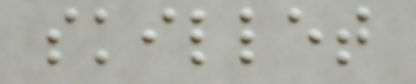skillet
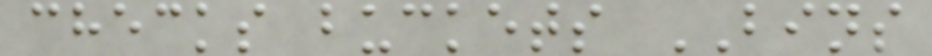checks buckets BINS
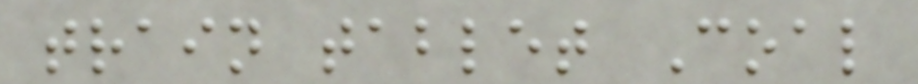train tablet Coal
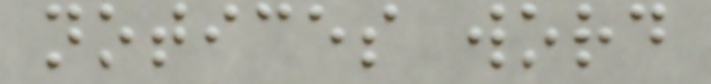notices word
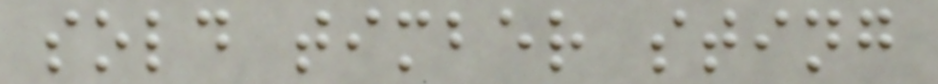sold timber sting
